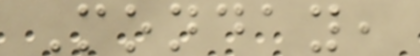Monday,
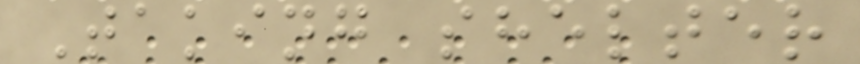Taking shelter
